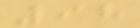98
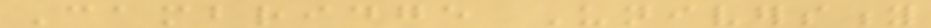Cambridge University
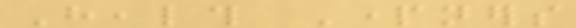Health Partners
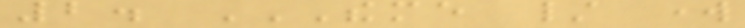2. THEME / WORK
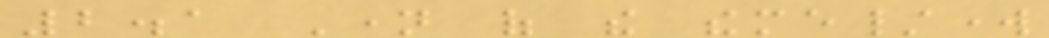2.1 Name of the theme/work
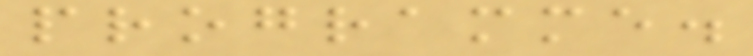programme.
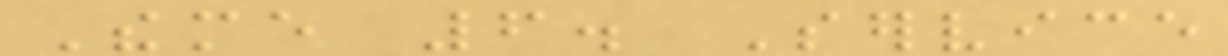Theme 6. Service
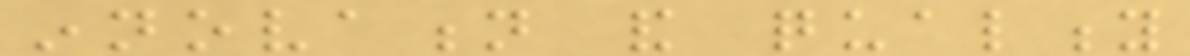innovation and quality
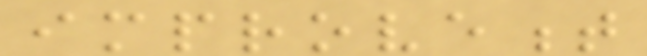improvement
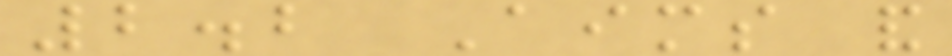2.2 Aims and
